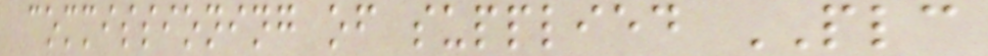commissioning of supplied PLC
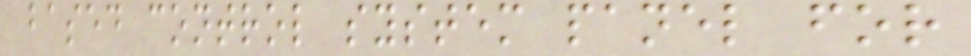based control system panel for
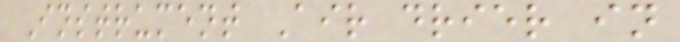Instrument Air drier in
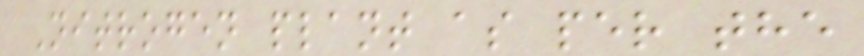Nitrogen plant as per the
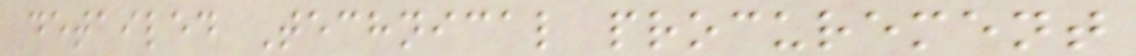detailed Technical procurement
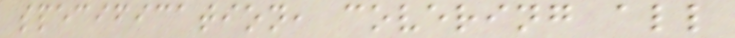specification, covering all
